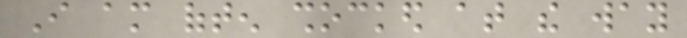I am often shocked at the way
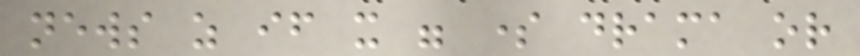news as if it were some drama or
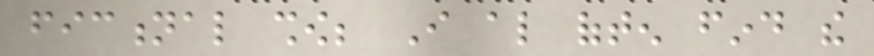fictional show; I also often find the
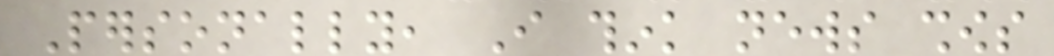Personally, I think news shows
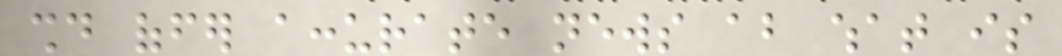should offer accurate news about what is
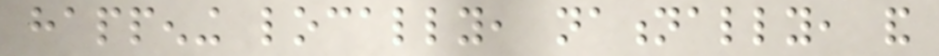happening locally, nationally, and
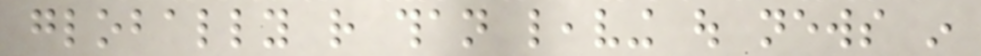globally rather than leaving out news in
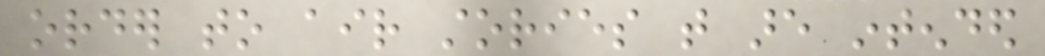order to air stories that are intended
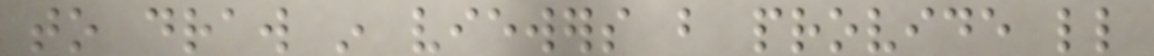to draw in viewers but provide little
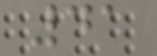41
